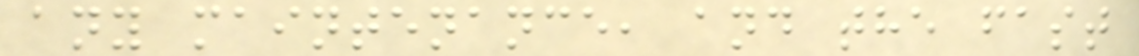any maintenance, and the fast
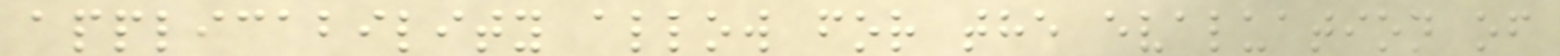applicability allow for the evaluation of
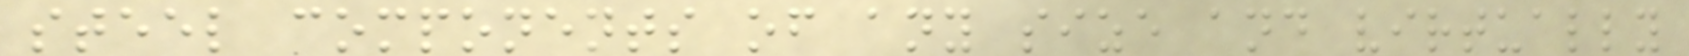steel components of any size and virtually
